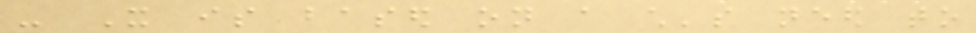- It is based on a child's need to
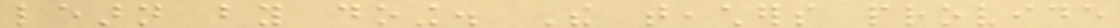learn by doing. The teachers provide
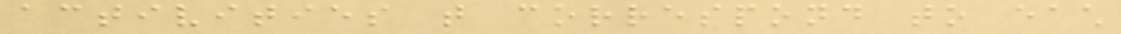activities that correspond to each
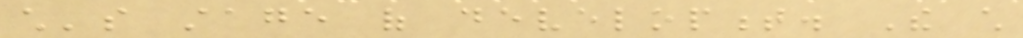child's stage of development. The child
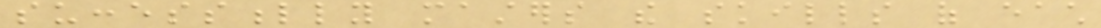successfully masters the skills of each
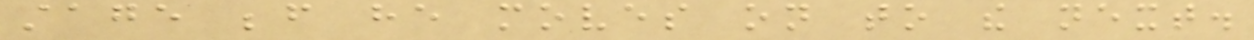stage before he moves on to the next.
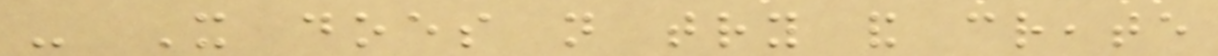- It does not try and create
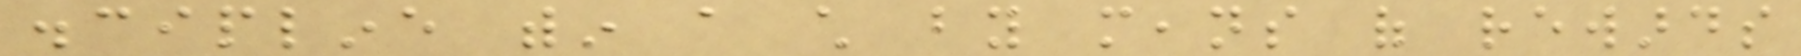discipline within a child by means of rewards
